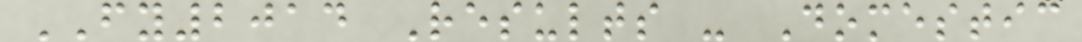FY2014 Results - Domestic
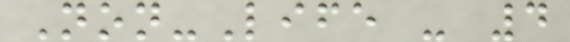Non-Life - 4
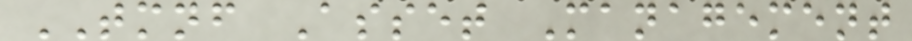TMNF Asset Management
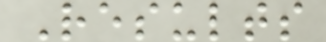Results
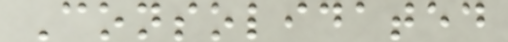Consolidated
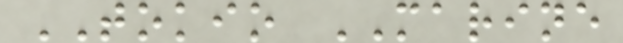TOKIO MARINE
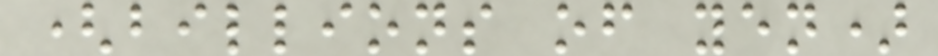(billions of yen)
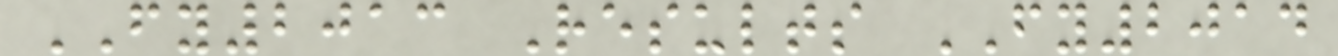FY2013 Results FY2014
